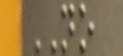NO
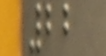22
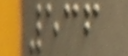536
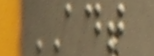ADT
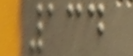134
